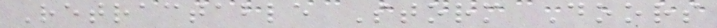Retractable Storm Doors
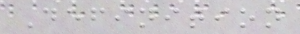Definition
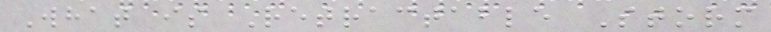What is Retractable Storm
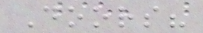Doors?
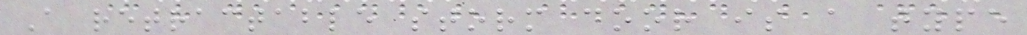A retractable storm door is a type
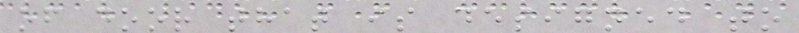of door that is designed to
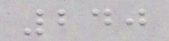240
